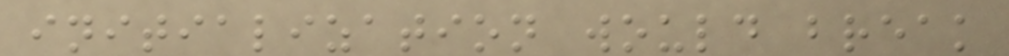initialization would break
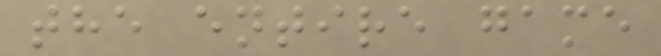the entire game
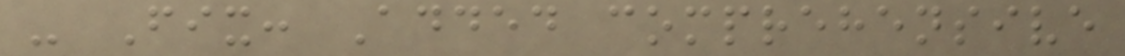- Fix: Added comprehensive
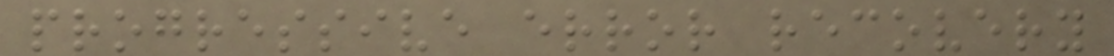progressive error recovery
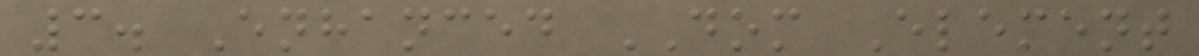3. Enhanced DOM Element
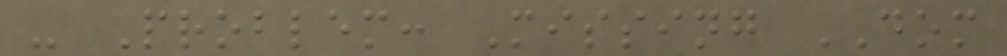- Problem: Missing DOM
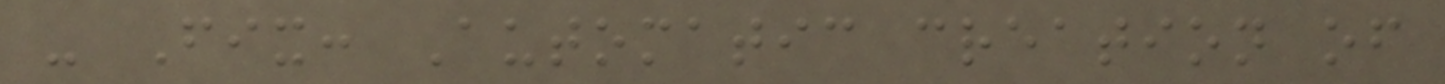- Fix: Automatic creation of
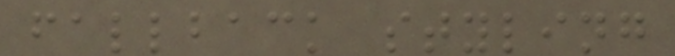fallback styling
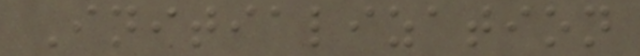Initialization
